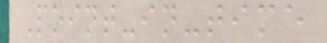Point-in-time
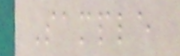Sample
